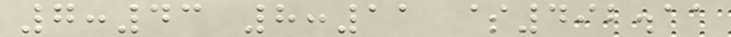7:43 8:11 $492.11
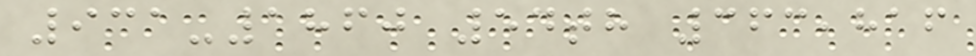931-1860 54th 363,816
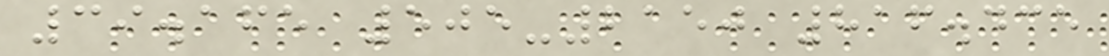39.165 505-2150 816.435
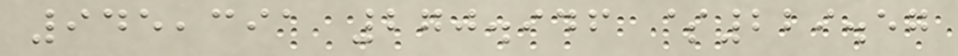945,391 270.946 $229.57
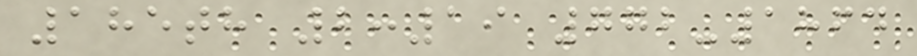185th 2:19 772-1864
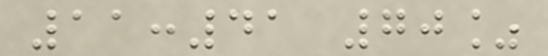11:41 70%
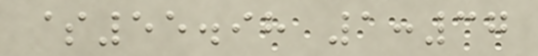$55.98 1:37
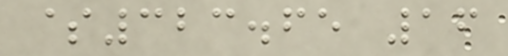$323.65 16
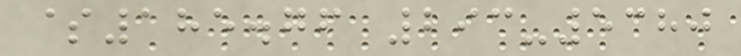$185.76 293-5380
